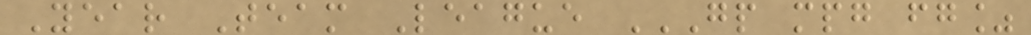Year Team League GP MPG FG%
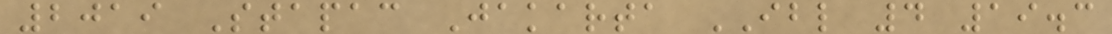2019 Stapac Jakarta IBL 4 19.3
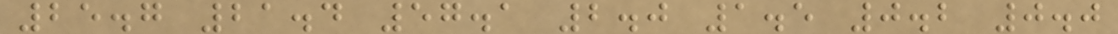25.7 21.4 57.1 2.0 1.5 0.2 0.0
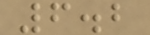6.2
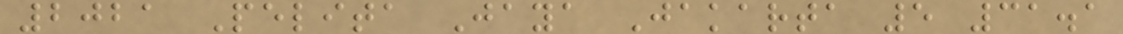2021 Pelita Jaya Jakarta 5 31.1
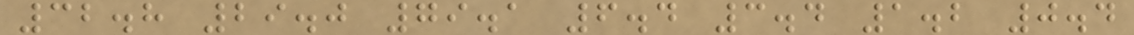32.8 29.0 79.1 6.4 3.4 1.2 0.4
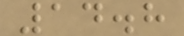14.8
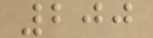200
